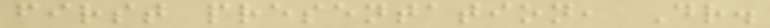first presentation, Dr.
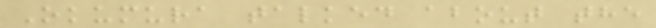Okumura talked about the
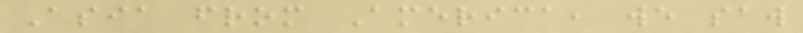Asia from America, we saw
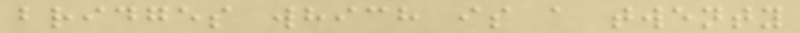bridges which is a twenty
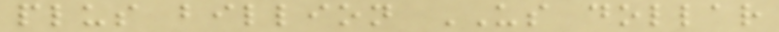plus billion US dollar
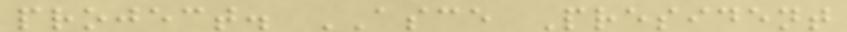project. ASCE President
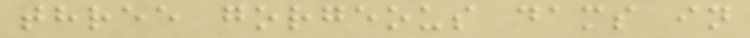three gorgeous dams in
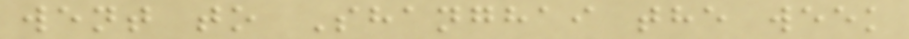went to Shanghai the week
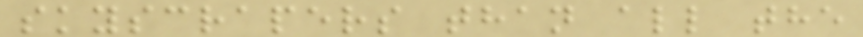skyscrapers than all the
